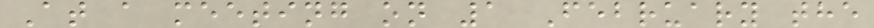At a meeting on 1 February the
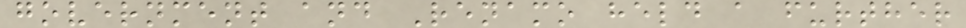government and Renamo held a further
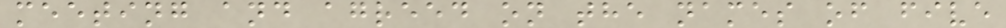meeting and agreed on the names of five
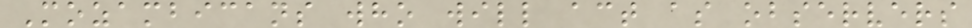Mozambicans who will act as observers
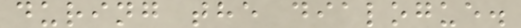during the dialogue.
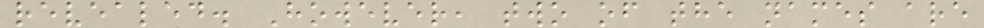revealed. However, two of the names are
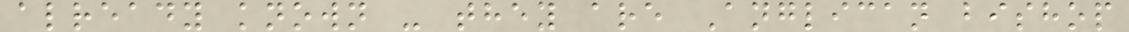already known - they are Anglican bishop
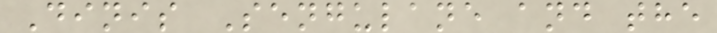Dinis Sengulane and the
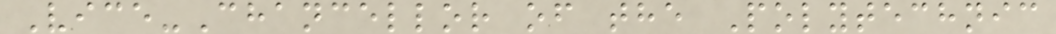Vice-Chancellor of the Polytechnic
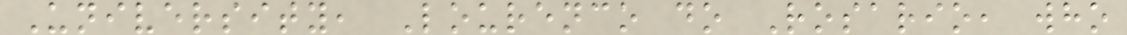University, Lourenco do Rosario, who
